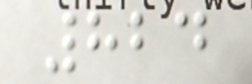824
